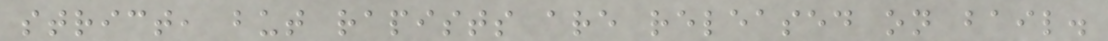strict, but rapists are released on bail.
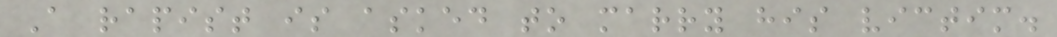A rapist is asked to marry his victim.
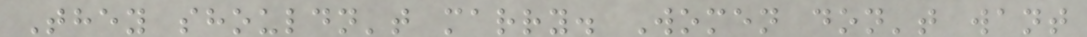They shouldn't marry. Women don't want
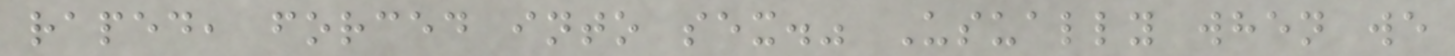raped, forced into sex." Usually when we
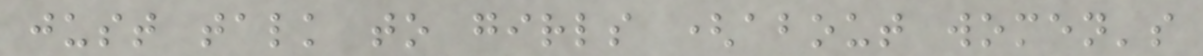just talk to girls (about women's
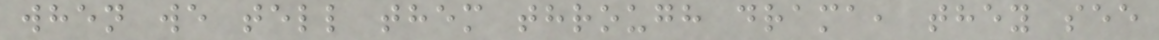when we tell them through drama, they see
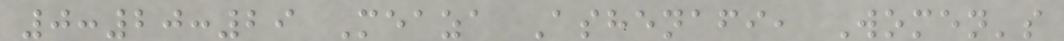0:20:29 Meaza Ashenafi, Women's
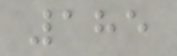185
